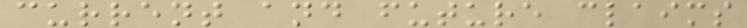current and future claims
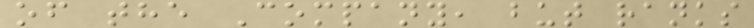of the Company, but ranks
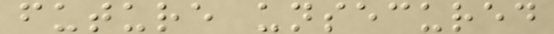future unsecured
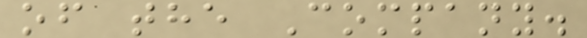of the Company.
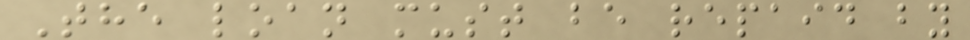The loan must be repaid by
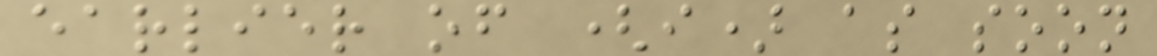earlier of (i) as soon
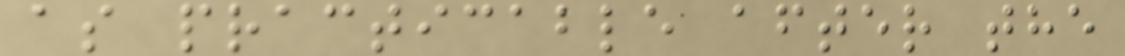as practicable after the
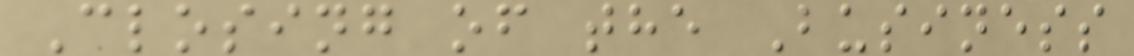Closing of the Business
